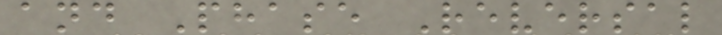and Phase Reversal
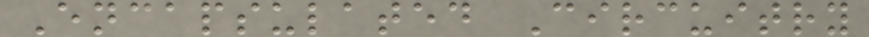Encapsulated Circuitry
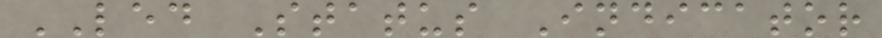LED Status Indicator
